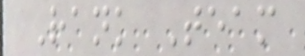Rank Team
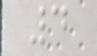4
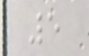5
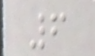6
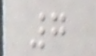7
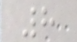8
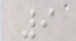9
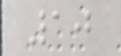10
